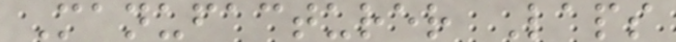Manufacturer Laps
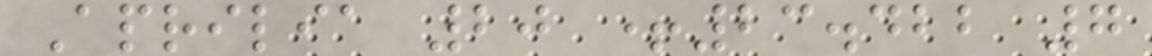Aprilia 20 +23.422 7
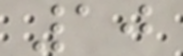10
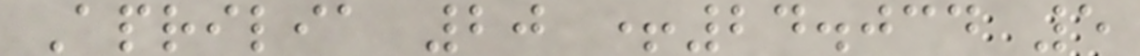Aprilia 20 +24.034 5
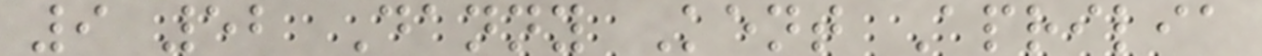9 52 Danny Kent Aprilia
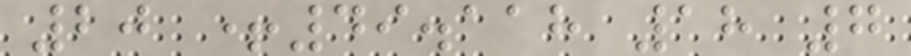20 +49.118 18 7
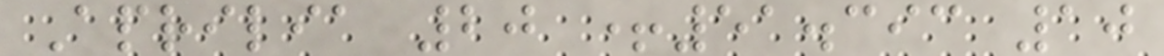Aprilia 20 +51.393 10
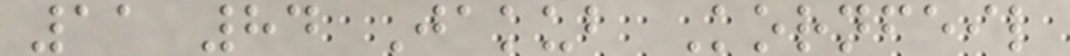11 84 Jakub Kornfeil
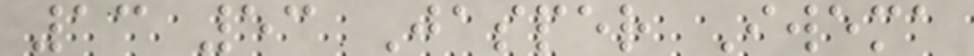13 53 Jasper Iwema
